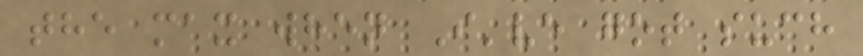the max when I've got such
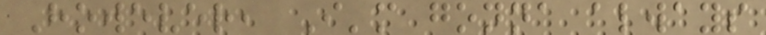However, I'm gonna always
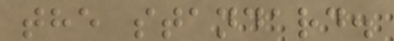the standard.
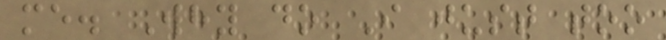me. Why do I just too
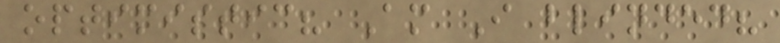optimistic? Am I blinded?
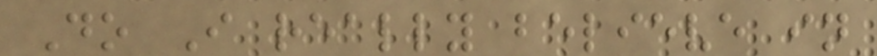Do I really believe in
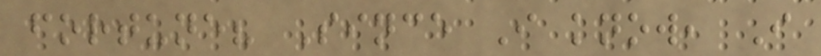fortune? Since I know, I
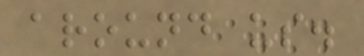around us.
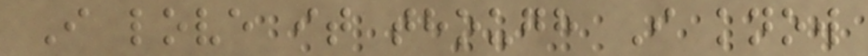I love it though I know
